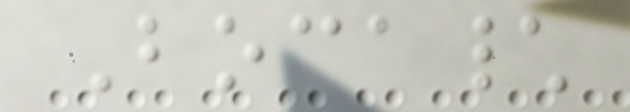Boca\
